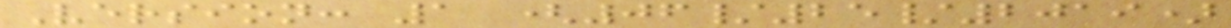Version: 1 (06/25/2019)
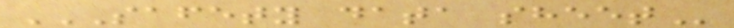SAFETY DATA SHEET
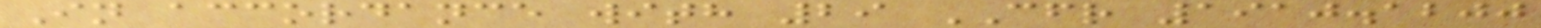In accordance with 29 CFR 1910.1200
